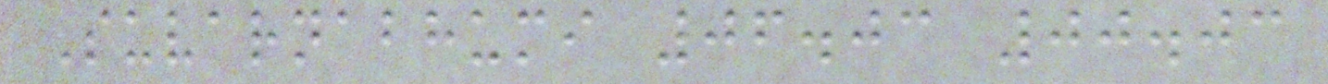Suvarnabhumi 06.03 00.03
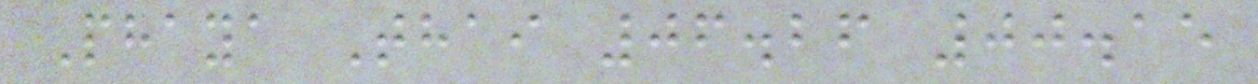Phaya Thai 06.26 00.15
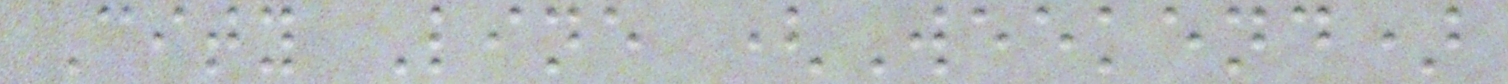City Line (Weekend)
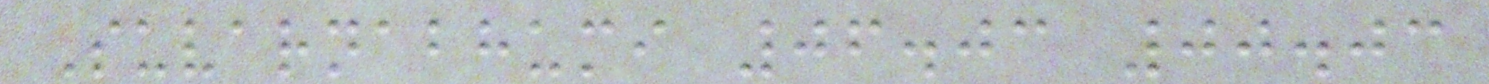Suvarnabhumi 06.03 00.03
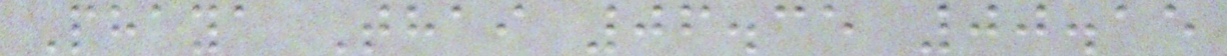Phaya Thai 06.35 00.15
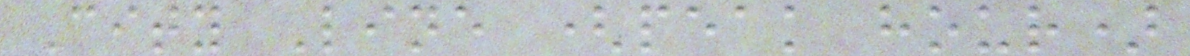City Line (peak hour)
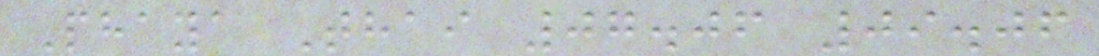Phaya Thai 07.06 09.06
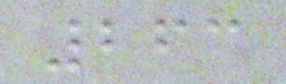263
